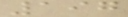197
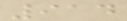914
